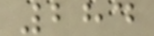284
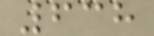638
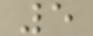5
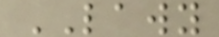LAWY
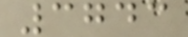3743
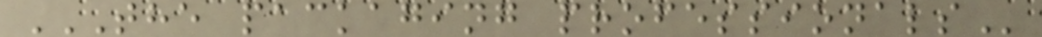THE PACKAGING PROFESSIONALS
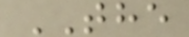THE
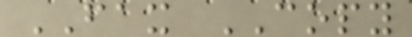FAX COPY
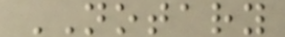NOTARY
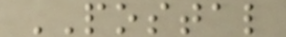POSTAL
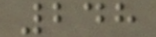248
